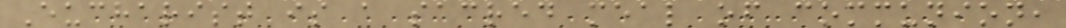Eucharist is a sacred meal of communion,
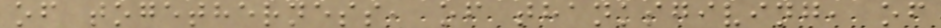of togetherness, of thanksgiving, of
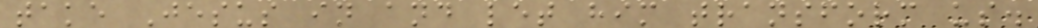take Jesus in and let him transform us.
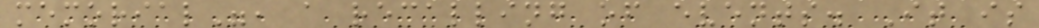memorial", a recalling of events. It is
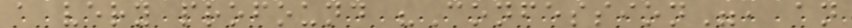a very profound "Confession", an
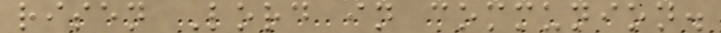risen Lord in communion.
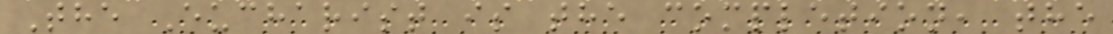The Eucharist is the completion, the
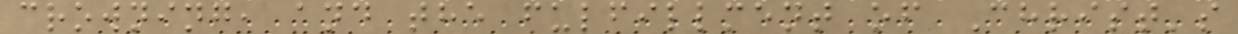crowning, and the fulfillment of Christ's
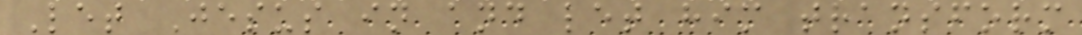Let Jesus in and let him transform
